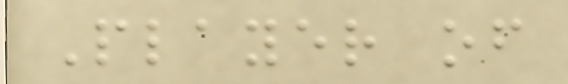Player of
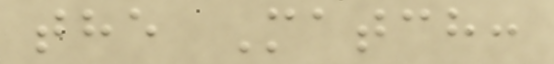the Match:
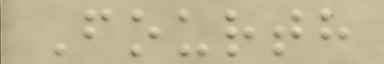Fourth
